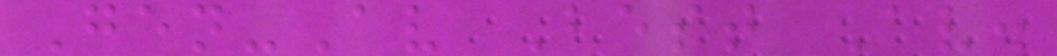Gen-Av Best Av.
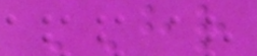HR
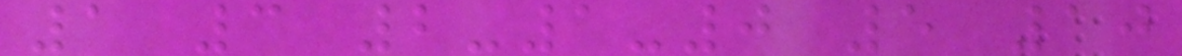1 3 2-1-0 5 10
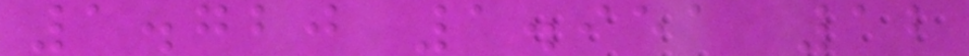1.720 1.951 12
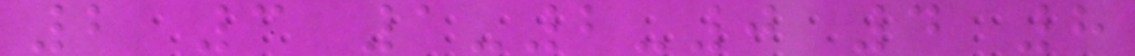2 3 1-2-0 4 8
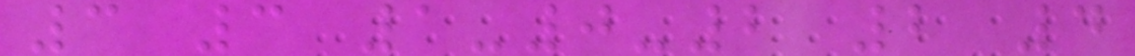3 3 1-0-2 2 4
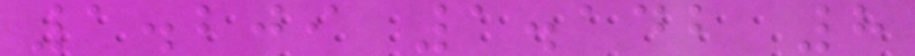1.209 1.142 8
